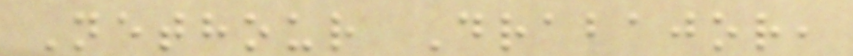Nethour Drabajor,
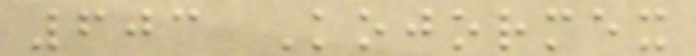603 Kojormex
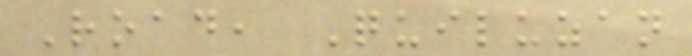Road, Quiluzan
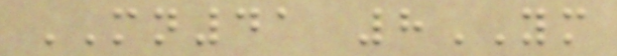MN41 8YM
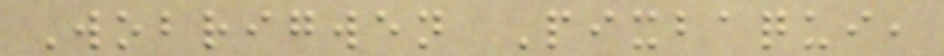Wobrigwen Pixbaqui,
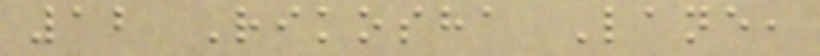12 Rikosha Lane,
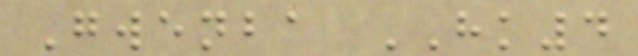Gwenba HK4
